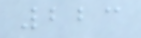223
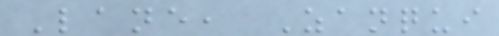Lane, Zanqui
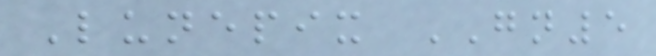Lunepix GN5
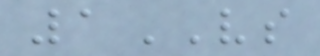1VS
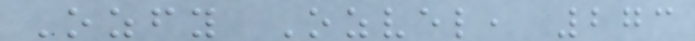Ozfy Ozvel, 273
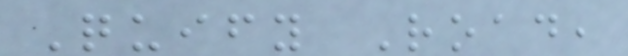Quify Road,
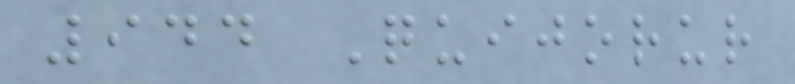944 Quijorur
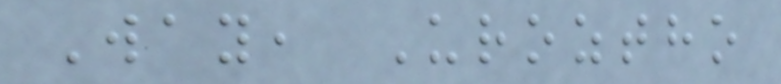Way, Uroztho
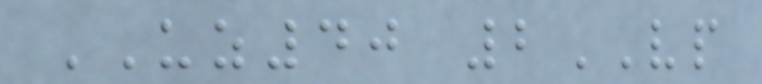UZ40 2VP
